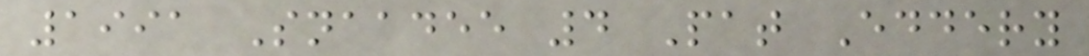1991 Snaadee 4 Pat Eddery
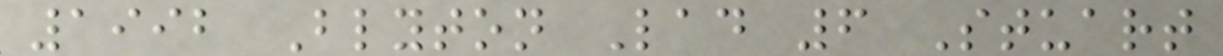1992 Blyton Lad 6 Stuart
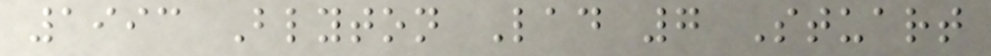1993 Blyton Lad 7 Stuart
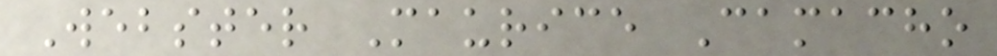Webster Maurice Camacho
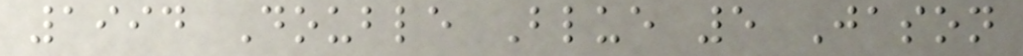1994 Double Blue 5 Jason
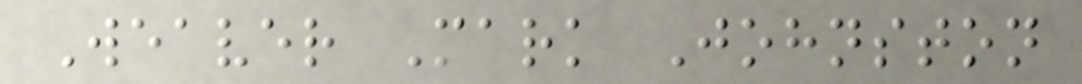Weaver Mark Johnston
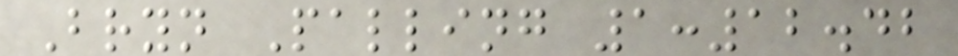Bryn Palling 1:12.42
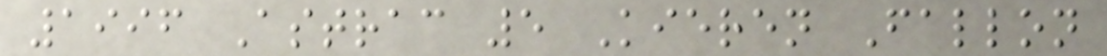1996 Astrac 5 Kieren Fallon
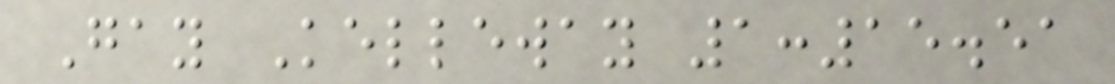Gay Kelleway 1:15.51
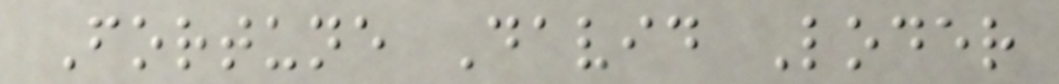Fortune David Loder
